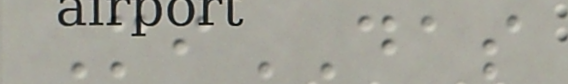MiDAS
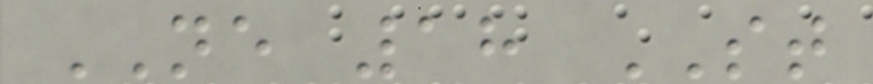NE 18 ST
